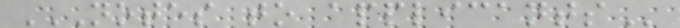NOTES TO APPLICANTS
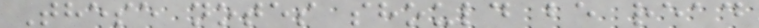These notes should be read
